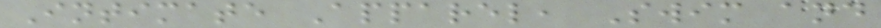Intimate Apparel, Swim and
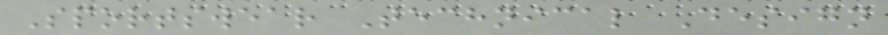Sportswear Technical Design
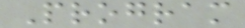Program
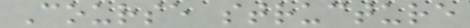Course structure
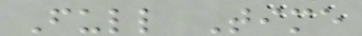Full Time
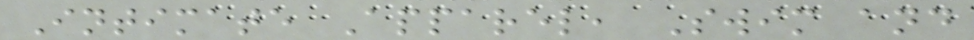Intimate Apparel, Swim and
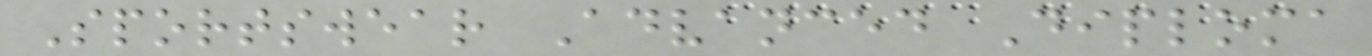Sportswear Advanced Diploma
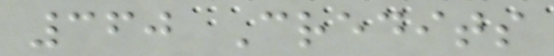360 Credits
